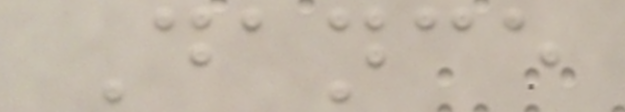Dance
